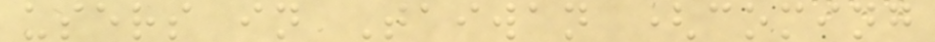users in Taiwan (coming
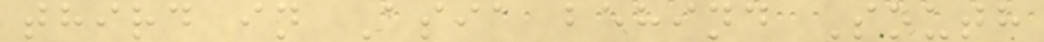third in Asia behind South
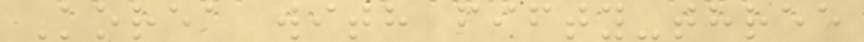Korea with fifty-three
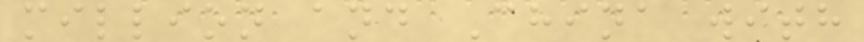million and China with
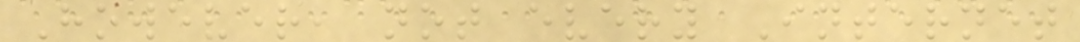However, not every Internet
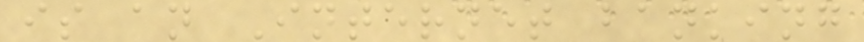is an Internet banking
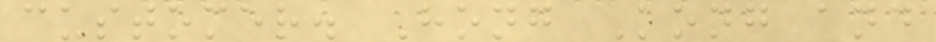customer. Hong Kong and
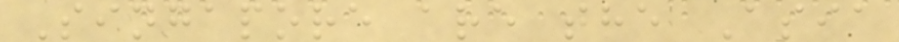Singapore are the Asia
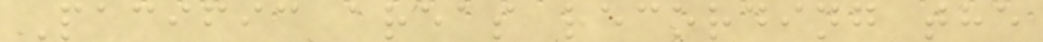Pacific areas recording the
